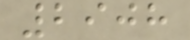2908
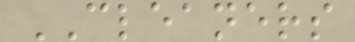CLEANERS
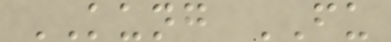KUNG FU
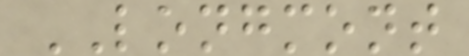LONGMONT
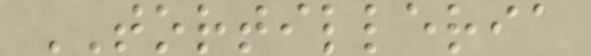TORTILLERIA
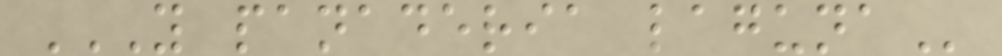Y PANADERIA LAGUNA
